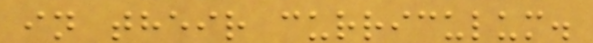in their curriculum.
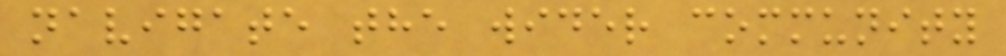navigate the wider community
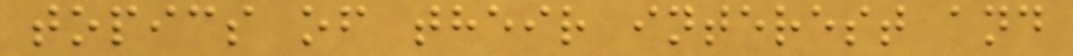topics of their interest and
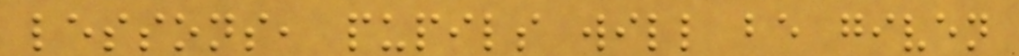lessons, pupils will be given
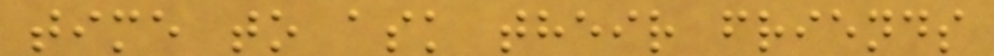time to ask their friends
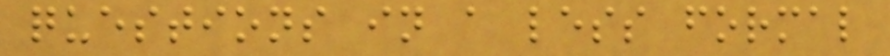questions in a less formal
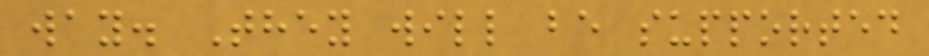way. They will be supported
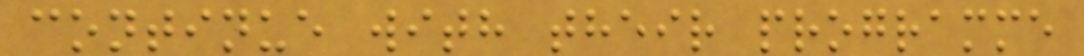continue with their programme
